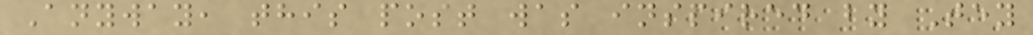Anyway, this post was inspired by Tey
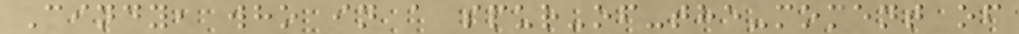Cindy, who in a spur-of-the-moment of
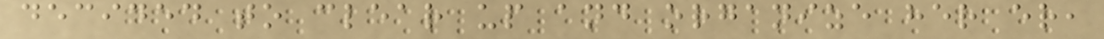decided to clear up and organize her er,
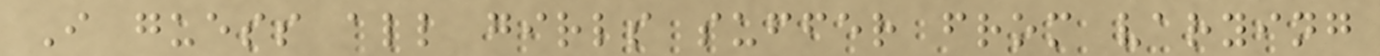I guess all girls suffer from varying
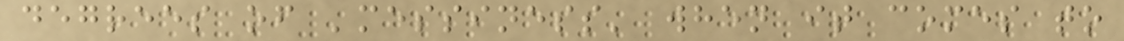degrees of 'messiness' when it comes to
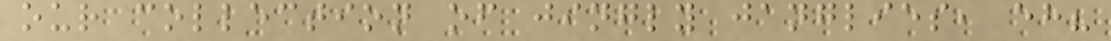our collection of jingly janglies, eh?
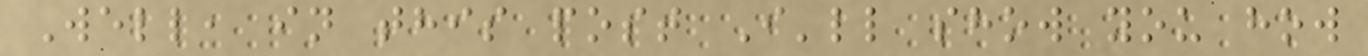Well, in this post I'll show you how
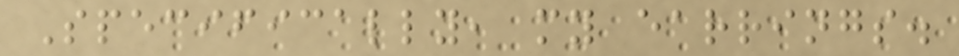Specifically, my earrings.
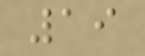19
